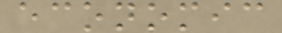economic
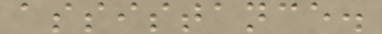assistance.
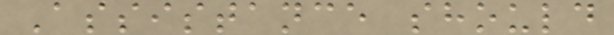Assistance should
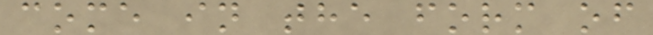come in the form of
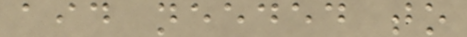aid needed to
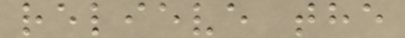relieve the
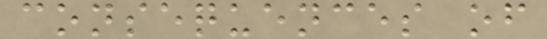consequences of
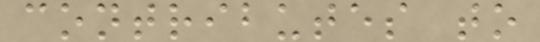contributes to
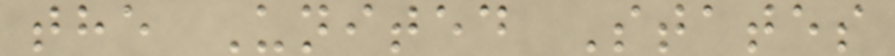the United States
